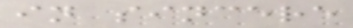in sincere
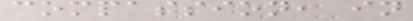compassion, in
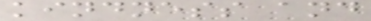kindness and
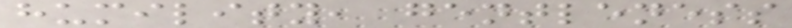humility, gentleness
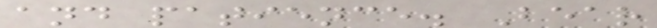and patience. Bear
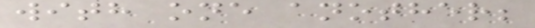with one another;
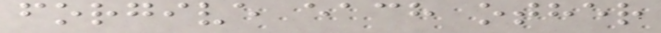forgive each other
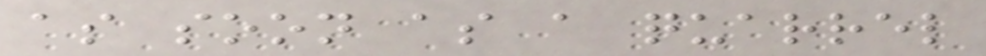as soon as a quarrel
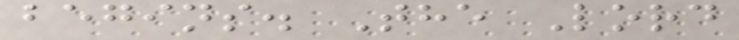begins. The Lord
